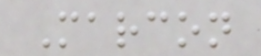Marcon
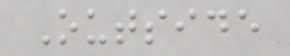Outside
